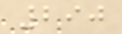290
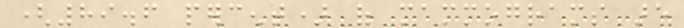(89.6 percent) of mammograms are
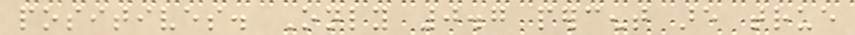positives. Only 0.7 percent are true
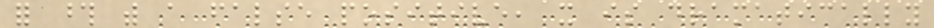for those with a false positive, it is dramatically
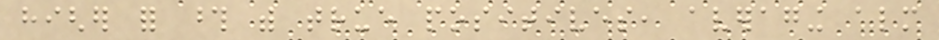higher for those with true positives, averaging almost
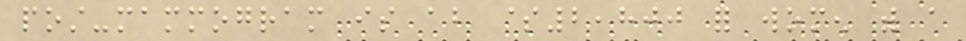post-mammogram is about $2,800 for women with a
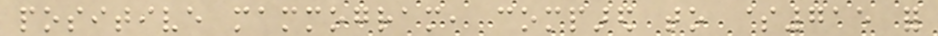positive mammogram, compared to $715 for
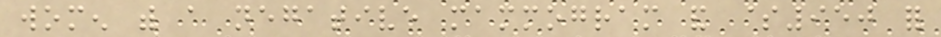women with a negative mammogram and $950 for
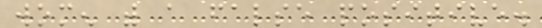women with a false positive.
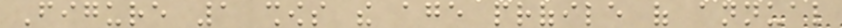Figure 1 shows the age profile of annual
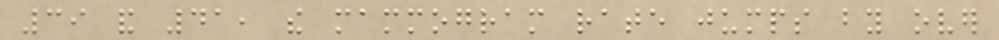39 and 41, the mammogram rate jumps by over
